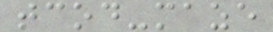tcod-maze
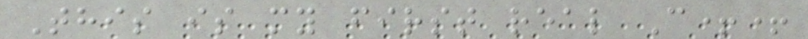This is my first real C++
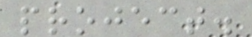project.
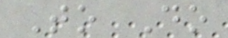To Do
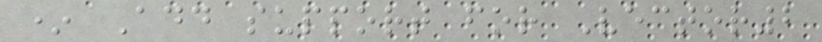* Add support for Vector2
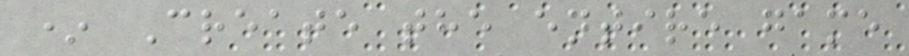* Create the entire game
